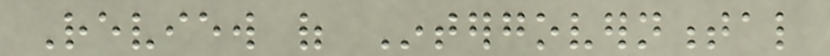Review of Intergovernmental
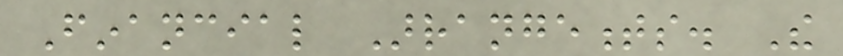Financial Arrangements. The
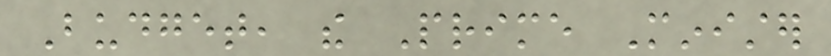Budget, the Prime Minister
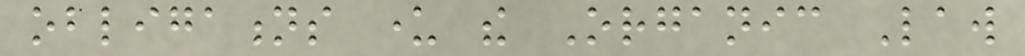obligations under the Organic Law
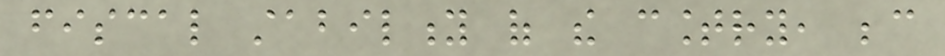fiscal stability of the country, because
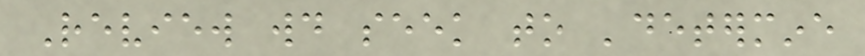Review would seek to 'determine
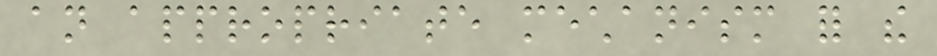an appropriate mechanism for the
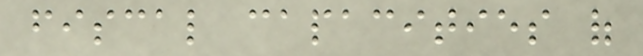fiscal capacities of
